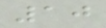10
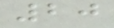20
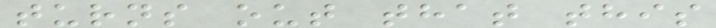turns out that this
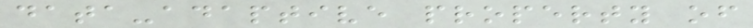data-adaptive property of
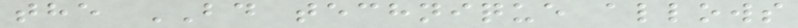the BD technique allows
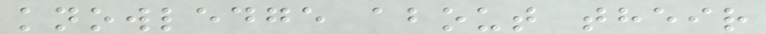knowledge about their
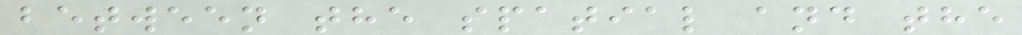between the spatial and the
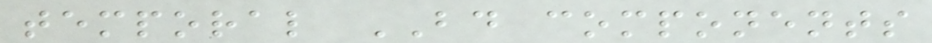temporal BD components
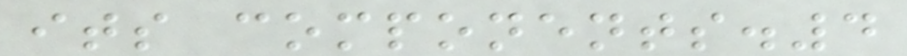its components.4
